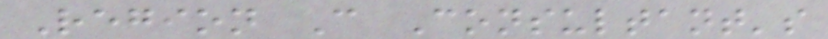Region C Consultant's
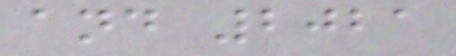and 2021
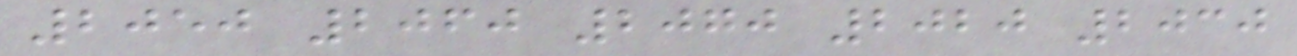2050 2060 2070 2020 2030
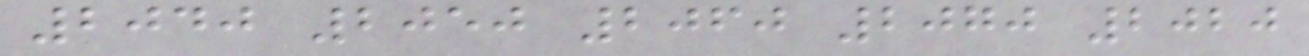2040 2050 2060 2070 2020
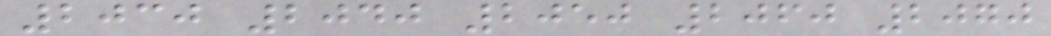2030 2040 2050 2060 2070
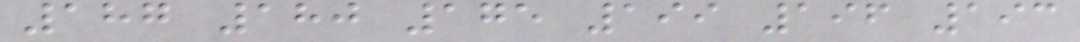187 180 175 199 196 193
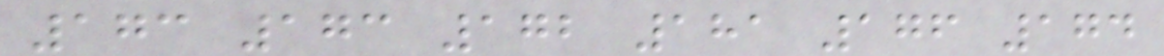173 173 172 181 176 174
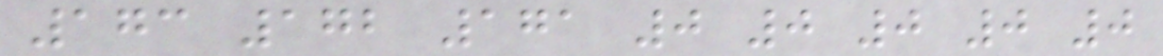173 172 171 0 0 0 0 0
